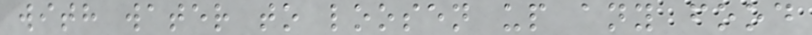with water to loosen up any food
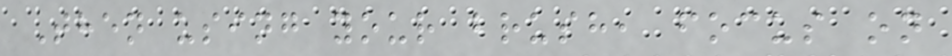Then using your brush, focus on
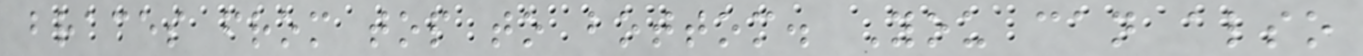braces from top to bottom. You can also
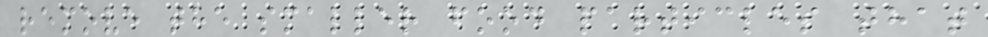remove the smaller food particles that
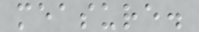measure.
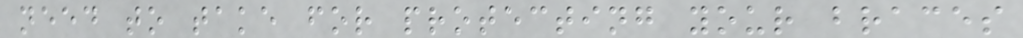need to take for protecting your braces
